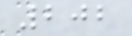202
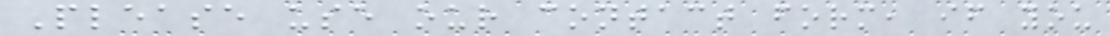Please use our contact form, if you
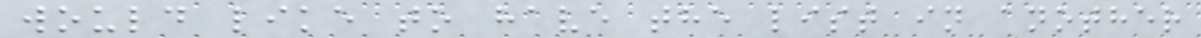would like to have the list in another
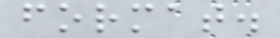format.
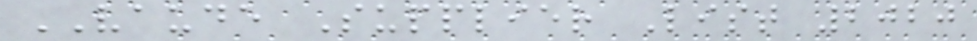VAUDE Supplier List 2020
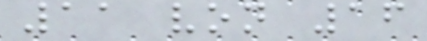11 von 16
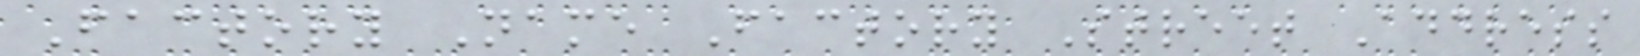Factory Name Factory Street Address
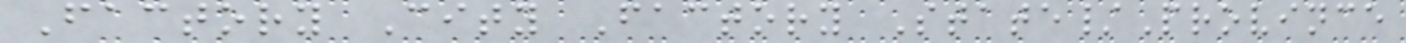Factory City Factory State/Province
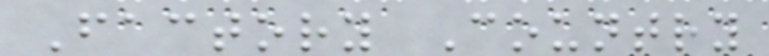Factory Country
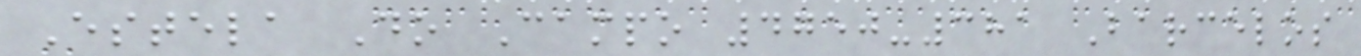Estela Do Campo 4750-381 Barcelos
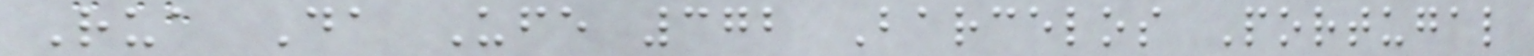Rua Da Ufe 372 Barcelos Portugal
